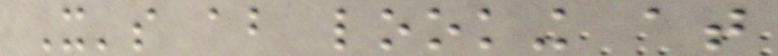It's about looking at
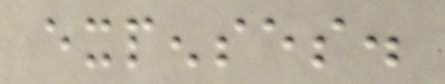expenses.
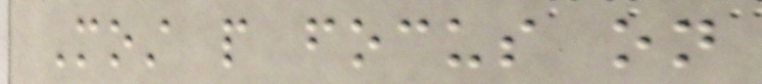Most people focus on
